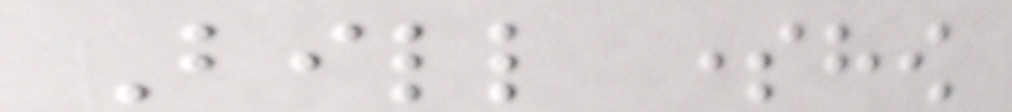Bill somehow
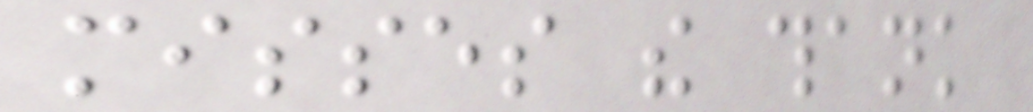misses the thank
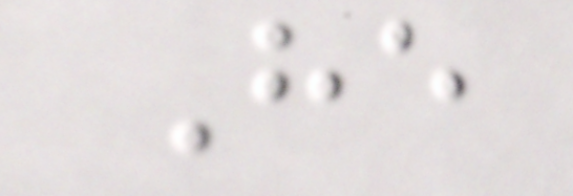He
